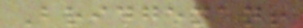Bridgeman!
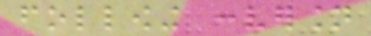following conversion
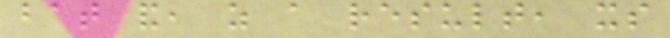bat and, as a result, its
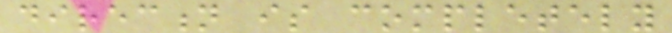direction is completely
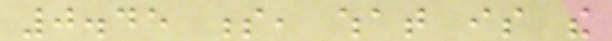0.45 s, what is the
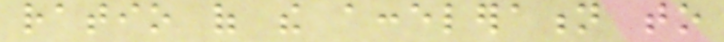ratio of the acceleration to
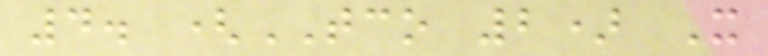4. (TCO 2) It
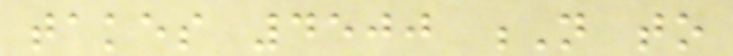takes 4500 N to
